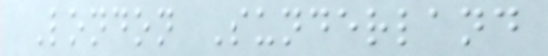London Sunderland
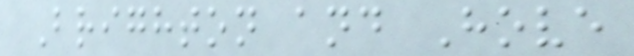Brighton and Hove
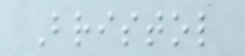Bristol
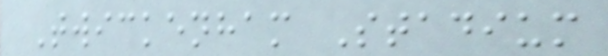Twickenham Stadium
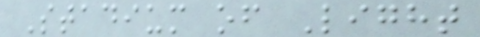Stadium of Light
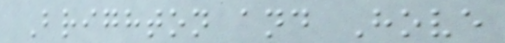Brighton and Hove
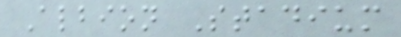Albion Stadium
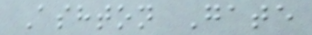Ashton Gate
